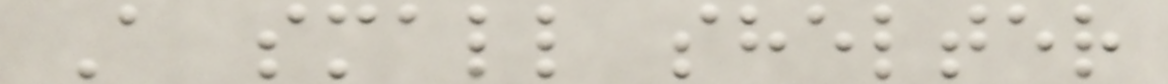A small shelter
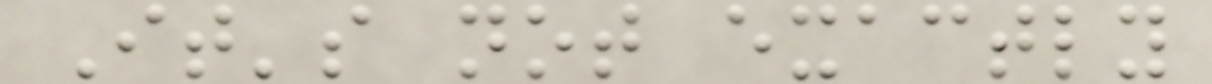It's not exactly
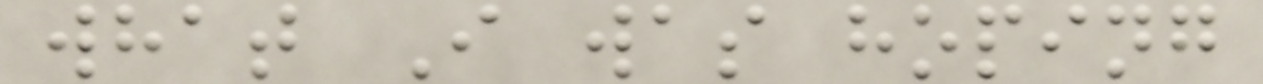what I was hoping
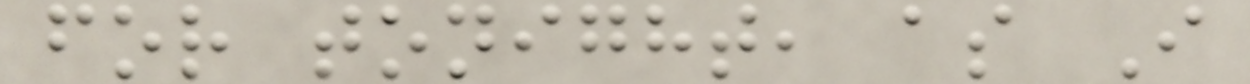for tonight, as I
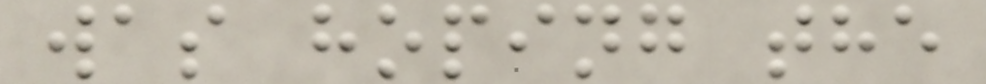was hoping the
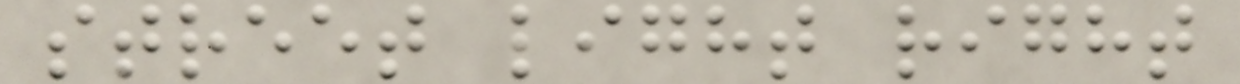street light right
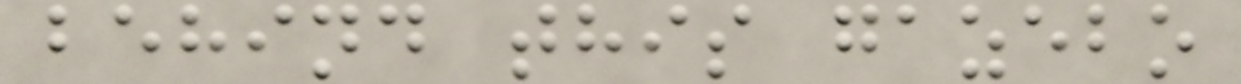behind this gazebo
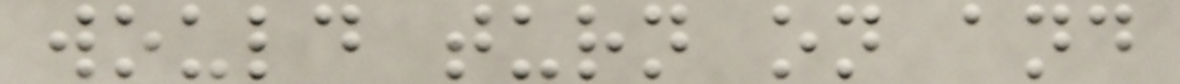would turn on and
